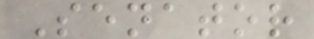Senator
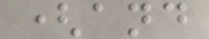(and
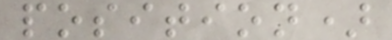position)
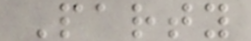Party
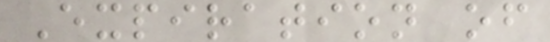Expiration of
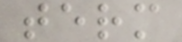term
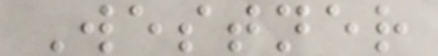Westner
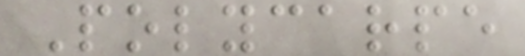Polycarpe
